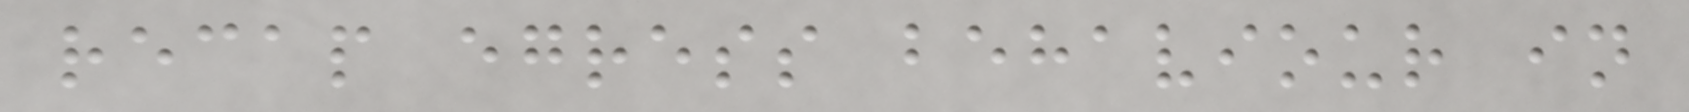recap egress behaviour in
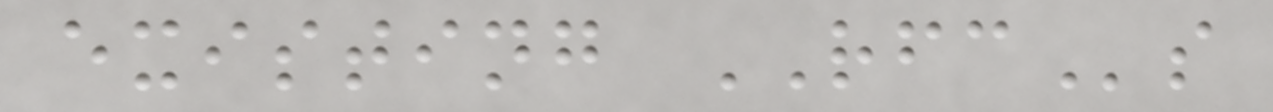existing RFCs
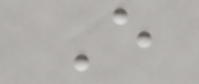E
